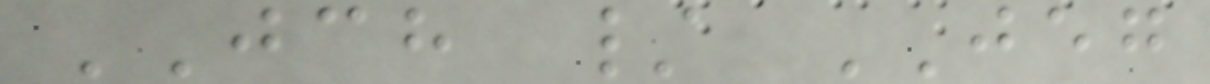JCH / JEG
